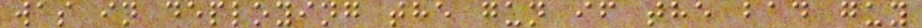was in deploying the gun if the bad guy
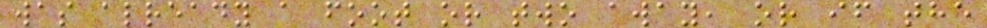was already a foot or two away, or if the
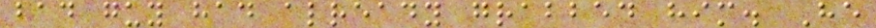bad guy had already grabbed him. He
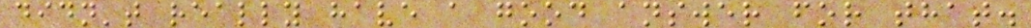didn't really have a good answer for that.
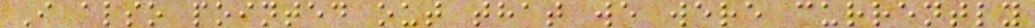I also pointed out that we were currently
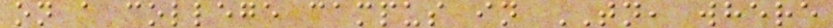on a college campus in TN, where
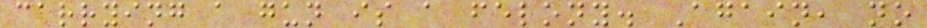carrying a gun is a felony. Again, no
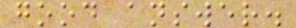good answer.
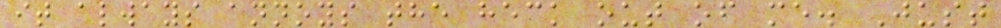it always annoys the heck out of me. Just
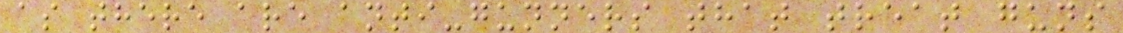as there are anti-gunners that treat guns
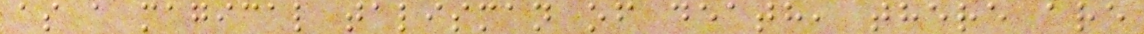as a magical talisman of death, there are
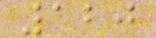120
